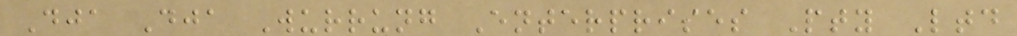Dja Dja Wurrung Enterprises Pty Ltd
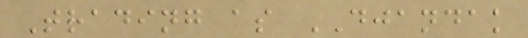Trading as DJANDAK
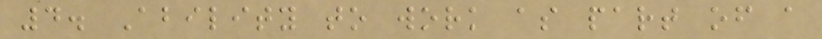4. Ability to work as part of a
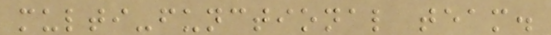multi-functional team.
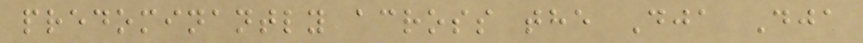predominantly across the Dja Dja
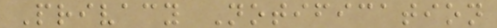Privacy Notification
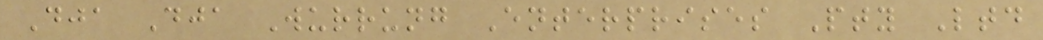Dja Dja Wurrung Enterprises Pty Ltd
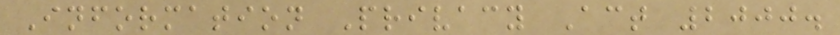Information Privacy Act 2000.
